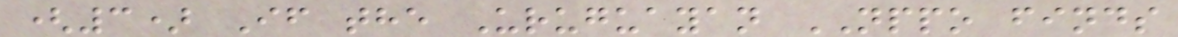(3) If the Uruguayan NPPO finds
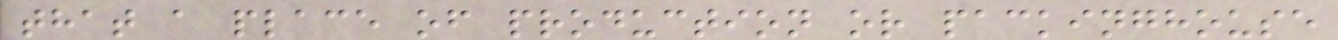that a place of production or packinghouse
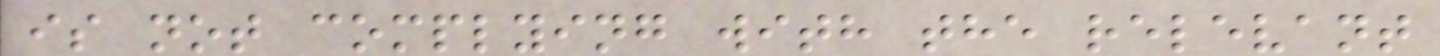is not complying with the relevant
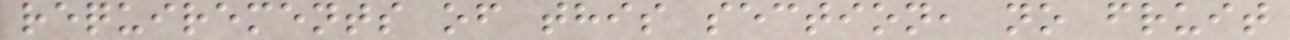requirements of this section, no fruit
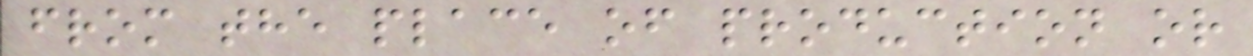from the place of production or
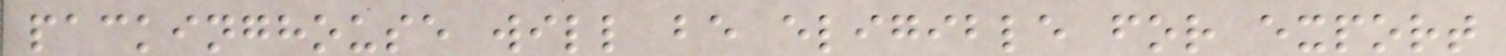packinghouse will be eligible for export
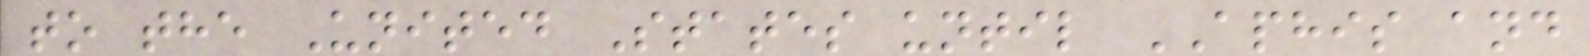to the United States until APHIS and
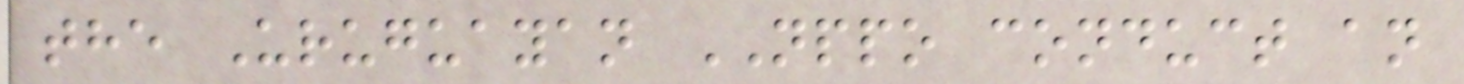the Uruguayan NPPO conduct an
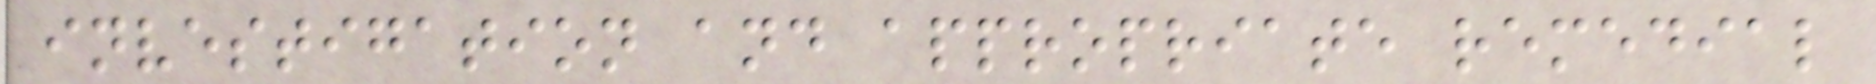investigation and appropriate remedial
